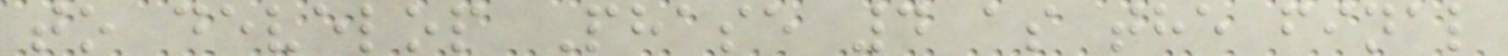to develop Phase 4 as the final
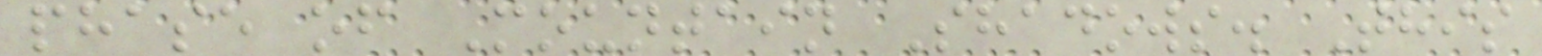phase of Mountain Shadows. This
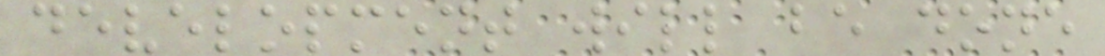development will be done
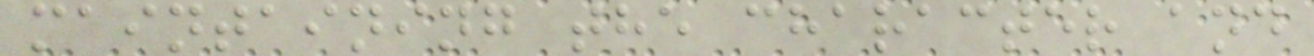maintaining the character and
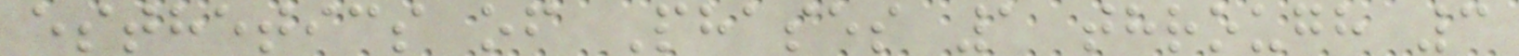esthetics of Phases 1 through 3
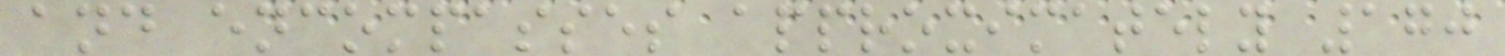and encompasses approximately 170
